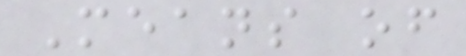Means of
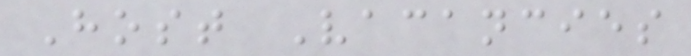Host Vacancies
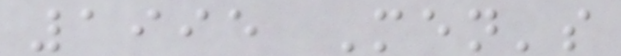1995 Men's
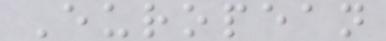European
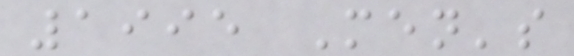1995 Men's
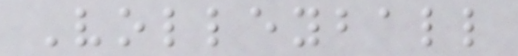Volleyball
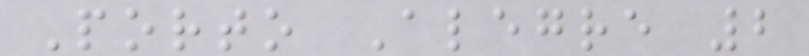Porto Alegre 2
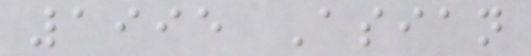1995 Asian
